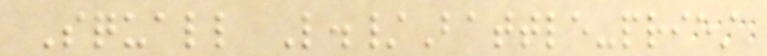Squall L./Battle-priest
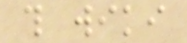this wiki
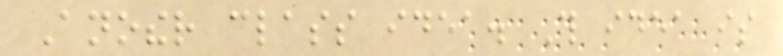Another class idea. This idea is
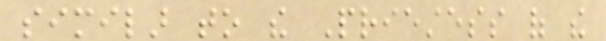similar to the Priestess of the
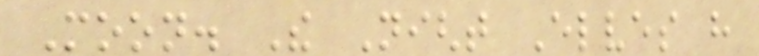Moon. The Night Elves have
